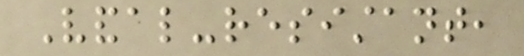Vandal-resistant,
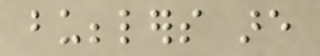bubblers are
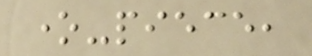one-piece,
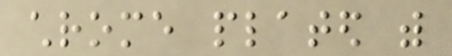chrome plated with
